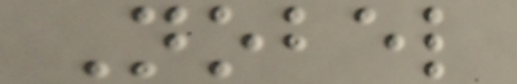Nobel
